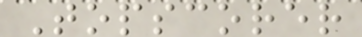Topscorer
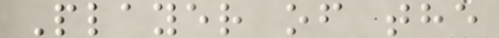Player of the
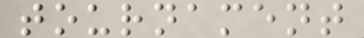tournament
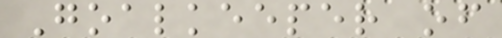Goalkeeper of
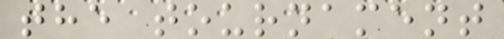the tournament
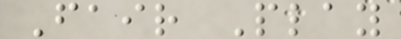Fair Play
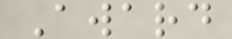Award
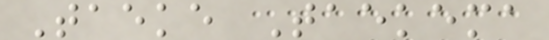Taeke Taekema
